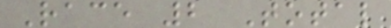Race 2 Total
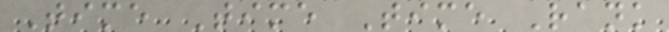Time Time Time Rank
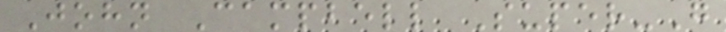John Campbell Super-G
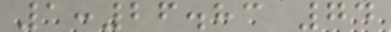1:26.83 74
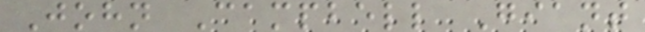John Campbell Giant
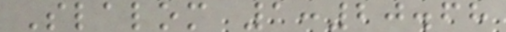Slalom 1:20.68
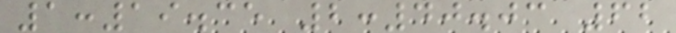1:19.35 2:40.03 62
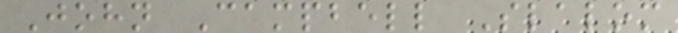John Campbell Slalom
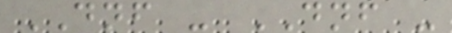DNF - DNF -
